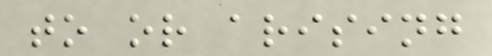to or arising
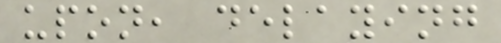upon, delaying
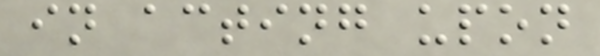in acting upon
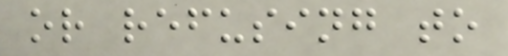or refusing to
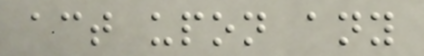act upon any
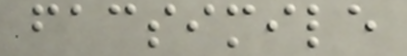facsimile
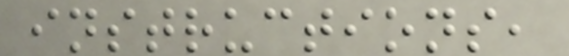instructions,
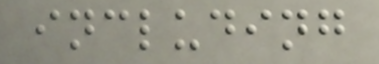including
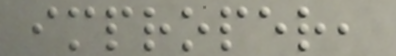improper,
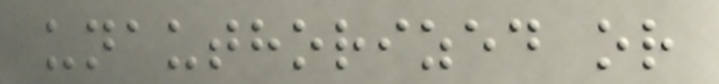unauthorized or
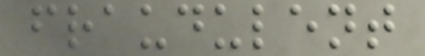fraudulent
